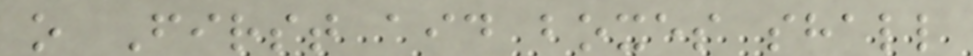o First aid boxes shall
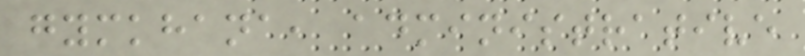gymkhana, administrative
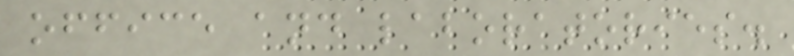office and laboratories.
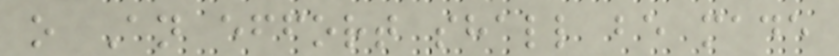o An effort shall be made
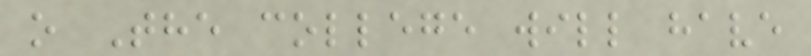o The college will have
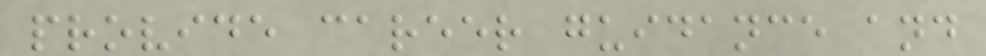provide career guidance and
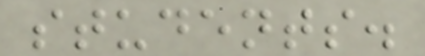students.
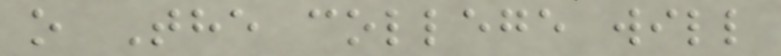o The college will
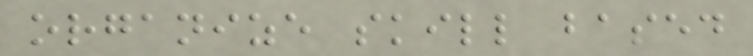organize skill based
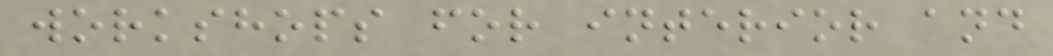workshops for interior and
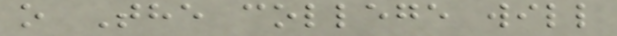o The college will
